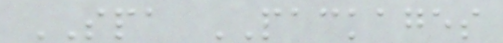SPA PACKAGES
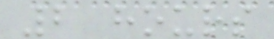2 hours
